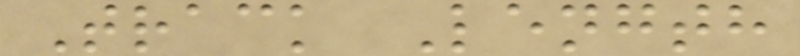Track Length
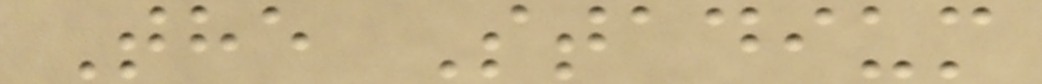The Stadium
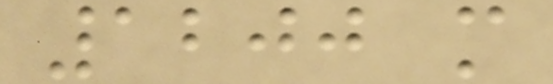1200 m
